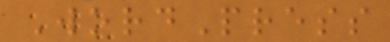WordPress
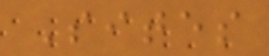Sites
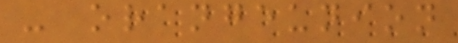- orangeunion
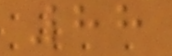88
